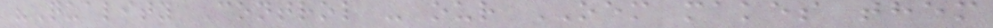"Quality Control - our OEM makes them
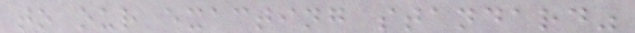to our exacting standard"
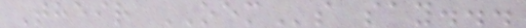Their OEMs say...
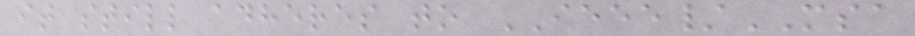it still adheres to IEEE/MSA
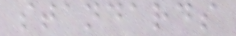standards
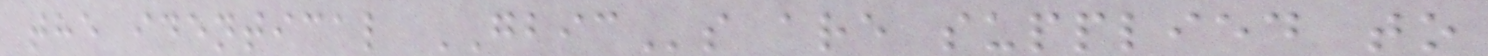the identical GBICs are supplied to
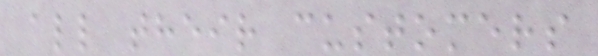all their customers
